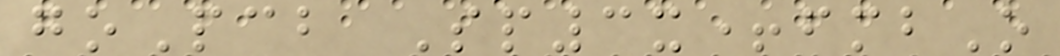goPcb Sp3x+fmbO
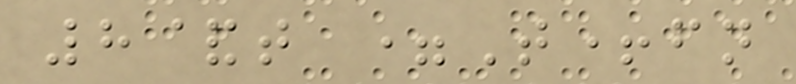8&t =T+fn
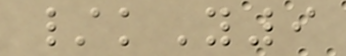/kY9
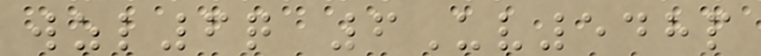wzl6q 6Uv548p
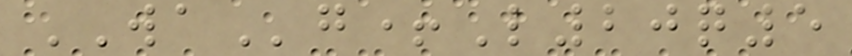WAg+L20q5
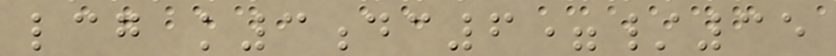lcg k3dc6=/35
